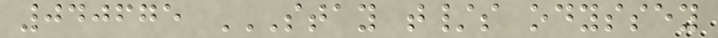040675 STAY T/S ODYSSEY
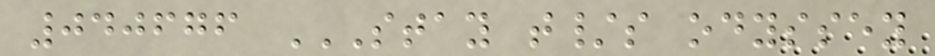040676 STAY T/S ODYSSEY
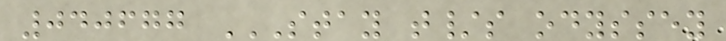040677 STAY T/S ODYSSEY
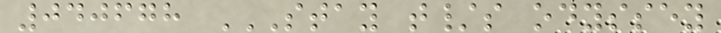040678 STAY T/S ODYSSEY
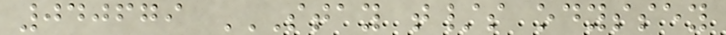040679 STAY T/S ODYSSEY
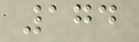174
